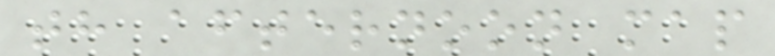th afternoon map
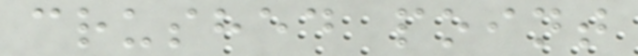crushed point
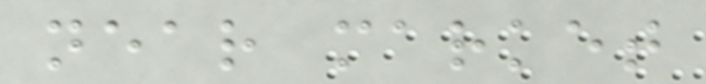near market
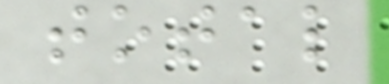total
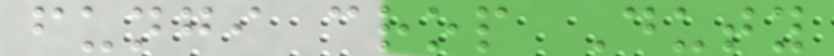fungi crop Duty
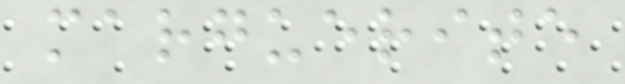marguerite
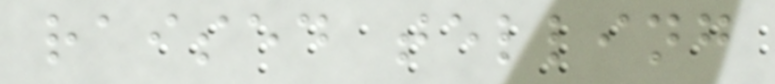raised telling
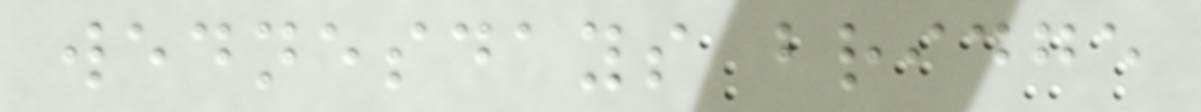wednesdays bridge
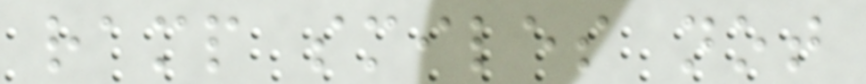ramp smiles not
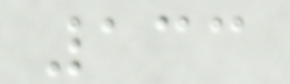133
